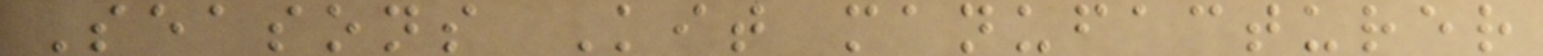Seasons Kit manufacturer
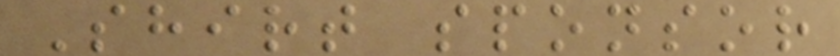Shirt sponsor
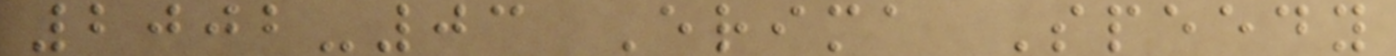2002-03 Erima Speedy
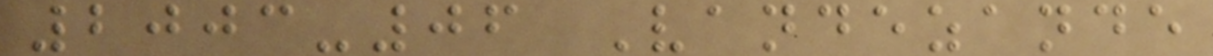2003-06 Vandezande
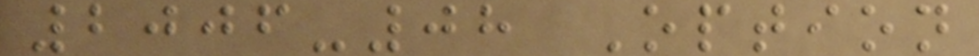2006-08 Option
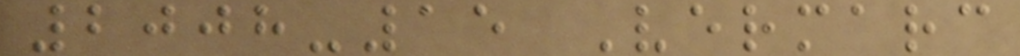2008-15 Vermarc
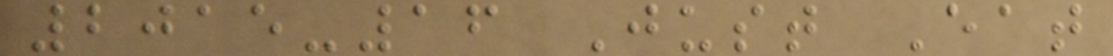2015-16 Just Eat
